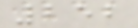252
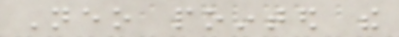Neo pointed the
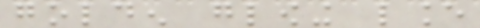golden glowing lance
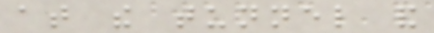at the tunnel and
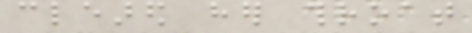cleared her throat
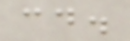could.
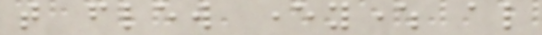that flew everywhere also
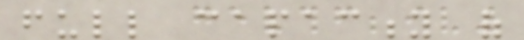full capacity of
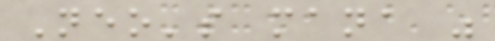Neo's mana was
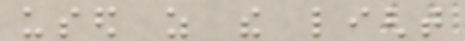used as the light
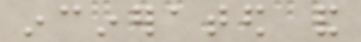incinerated and
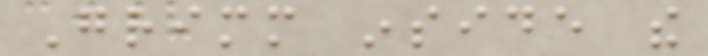Grimm inside the
